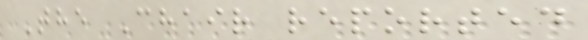The Chair reported
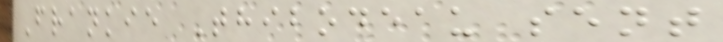Frankie Thibodeau sent
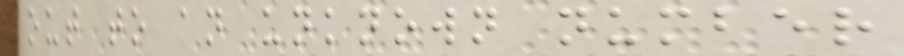out to an unknown number
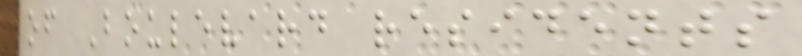of Boulevard residents
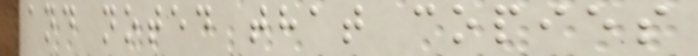and noted that copies
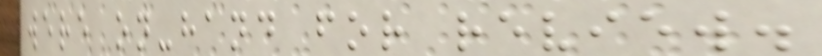were on-hand for review.
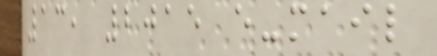13, 2015 e-mail
